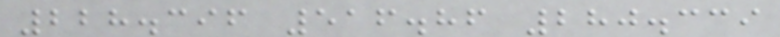228.396 516.86 280.339
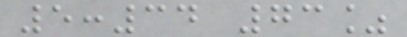5:34 73%
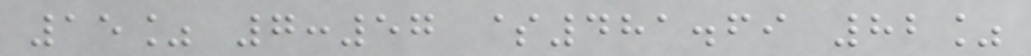15% 7:57 $481.69 82%
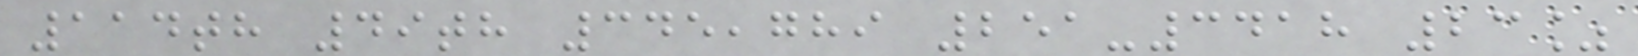114th 49th 345,789 251-3418 23%
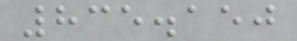835.150
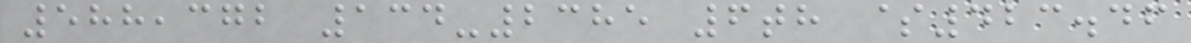588,372 134-2385 6th $423.46
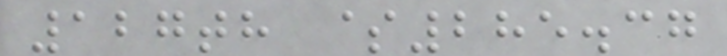127th $285.37
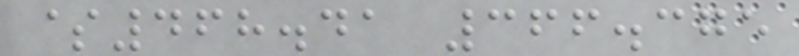$468.41 366.375
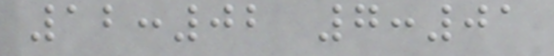12:02 7:01
